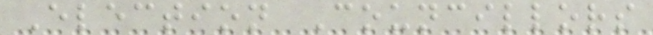Election Councillors
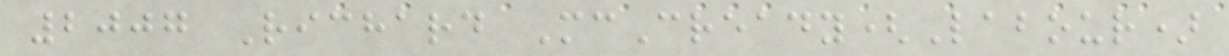2007 Richard McCready(Labour)
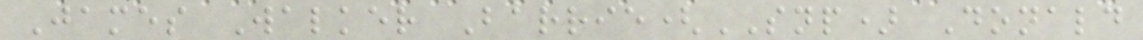James Walker Barrie(SNP) Donald
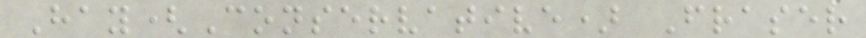Hay(Conservative) Fraser
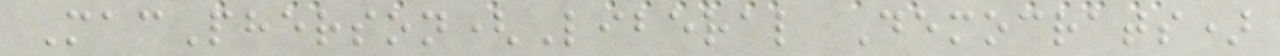MacPherson(Liberal Democrats)
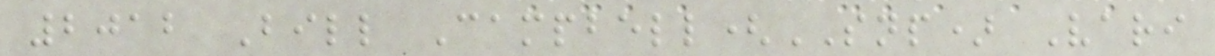2012 Bill Campbell(SNP) Vari
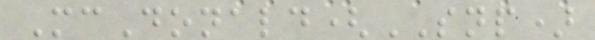McDonald(SNP)
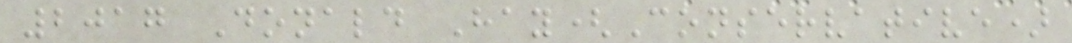2017 Donald Hay(Conservative)
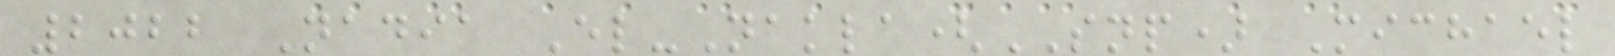2022 Nadia El-Nakla(SNP) Michael
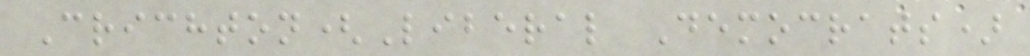Crichton(Liberal Democrats)
